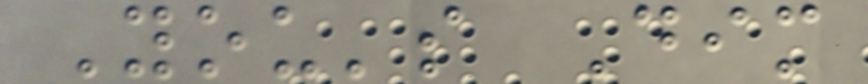You's Dim
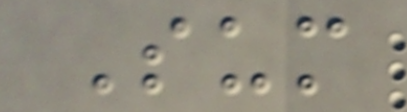Sum
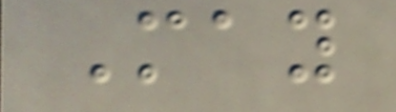May
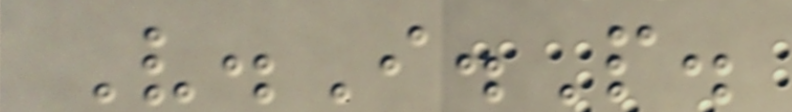V.I.P.
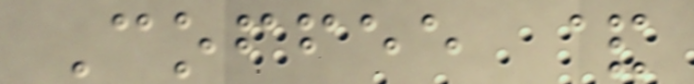Coffee &
